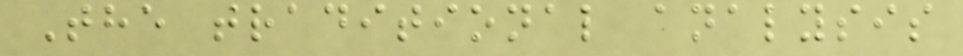The traditional analysis
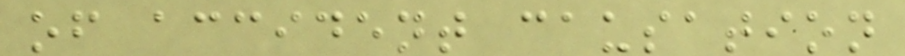of accident causation
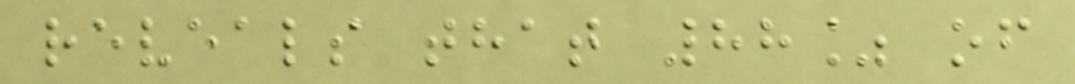reveals that 88% of
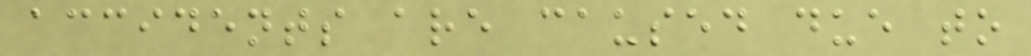accidents are caused due to
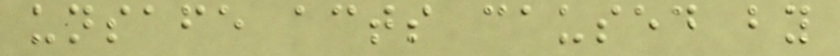unsafe acts caused by
